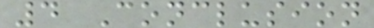4 Conclusion
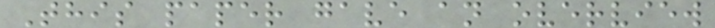This paper gave an overview
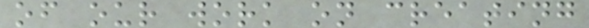of our work on creating
